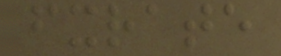fxrate
